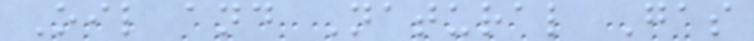Oil and Natural Gas
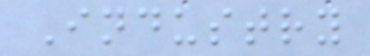Industry
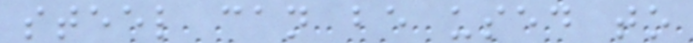steel can be used to
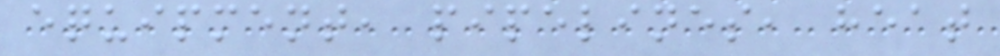equipment, pipelines, heat
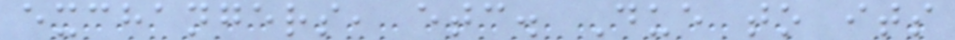exchangers, etc. Due to its
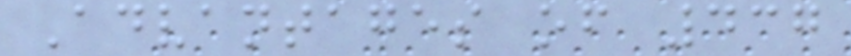Advantages of 437
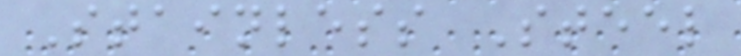Stainless Steel
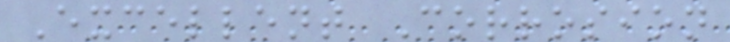Excellent Corrosion
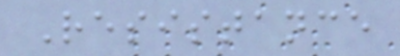Resistance
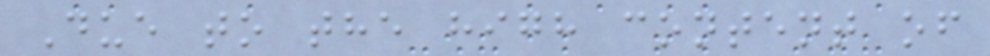Due to the high content of
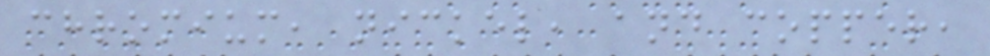chromium, nickel, and copper,
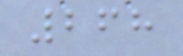268
